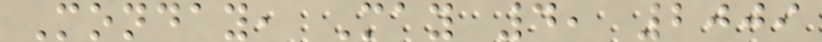Monday, May 4, 2009
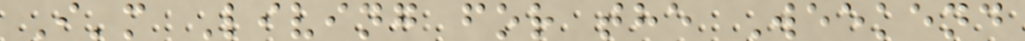I'm Living for the Weekend
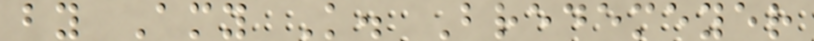by Amy K. Bredemeyer
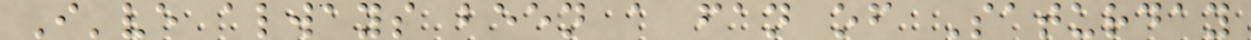I've always been a fan of Saturday
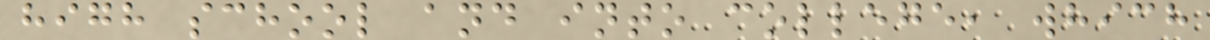high school and into college, which
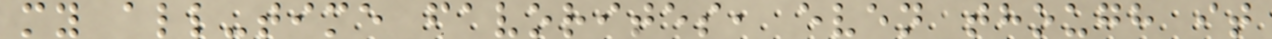my all-time favorites, even though it
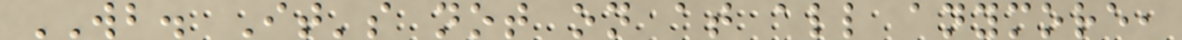WB. It's not on at all anymore,
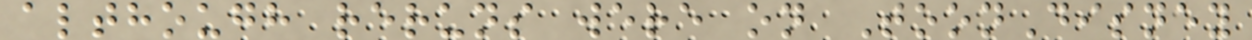although reruns were on ToonDisney
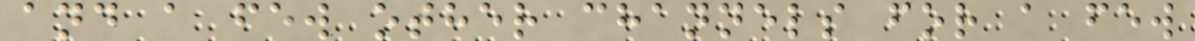and a few other channels for a few
